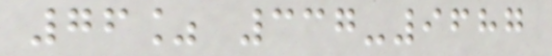76% 337-9687
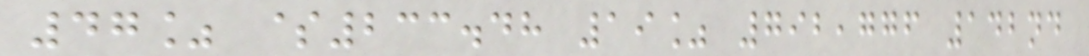47% $233.48 19% 792,776 142nd
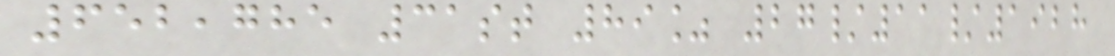652,785 31st 89% 27/11/1928
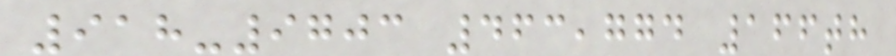918-9703 463,774 166th
